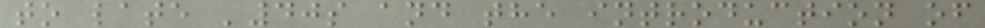to late '40s and the introduction of
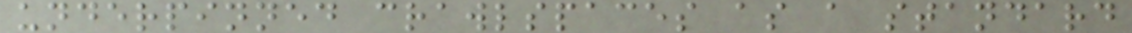underpinned crawlspaces as a standard
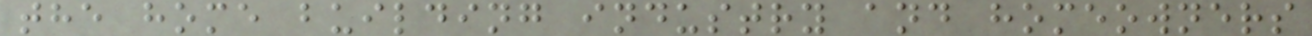the home building industry and homeowners
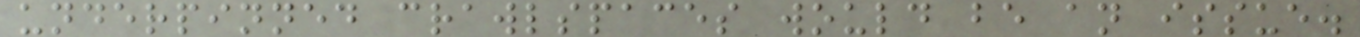underpinned crawlspaces would be an issue.
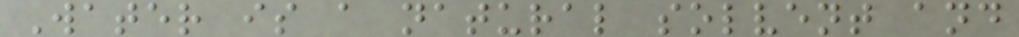Water is a natural solvent and
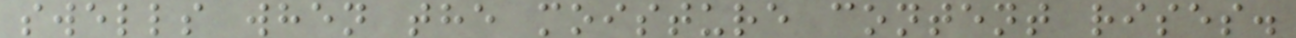swells when the moisture content rises.
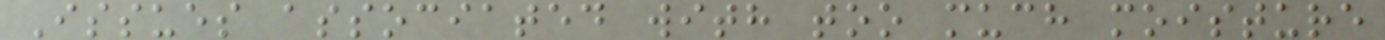Issues associated with too much moisture
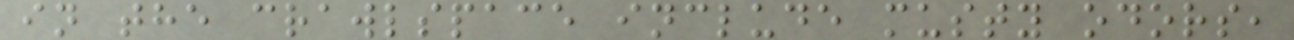in the crawlspace include musty odors,
